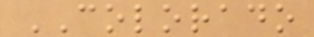COLORADO
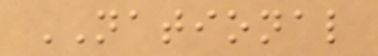NATIONAL
